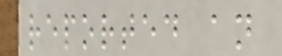reported an
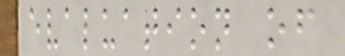evaluation of
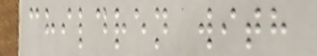children with
